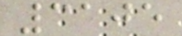3105
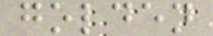golden
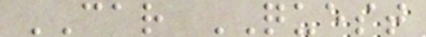CAR QUEST
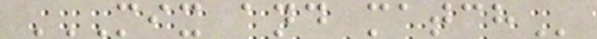MIX AND MATCH
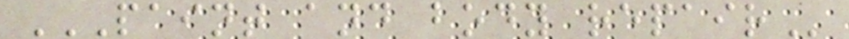PAINT AND BODY REPAIR
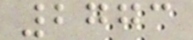2773
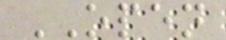OPEN
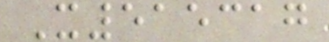X515317
